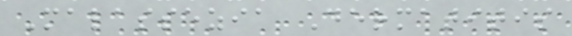Malassezia Dermatitis
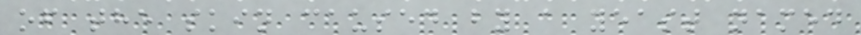of the skin caused by a yeast named
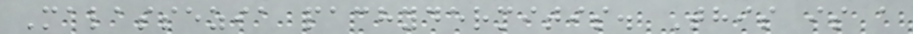Malassezia pachydermitis. This is a
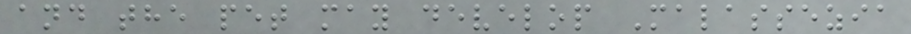and the pet may develop Malassezia
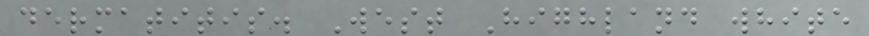dermatitis. West Highland white
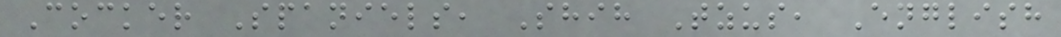Cocker Spaniels, Shih Tzus, English
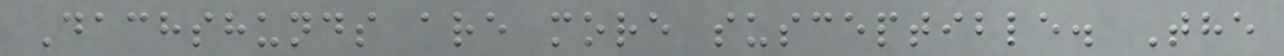Dachshunds are more susceptible. The
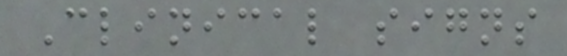Clinical signs
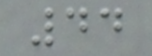44
